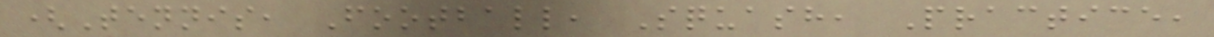(Tennis, Football, Squash, Practice,
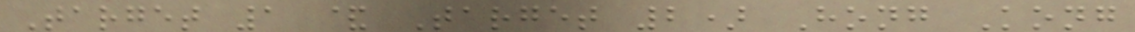Target 1 & Target 2) Hong Kong
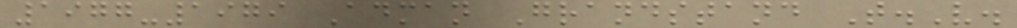1977-1979 Adman Grandstand T.V.
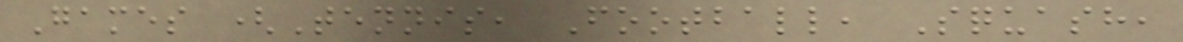Games (Tennis, Football, Squash,
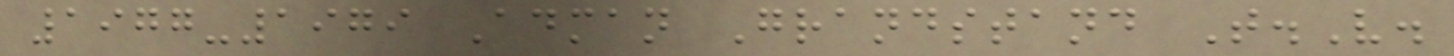1977-1979 Adman Grandstand T.V.
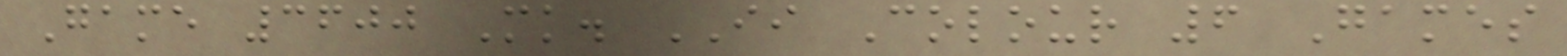Game 3600 Mk. II Colour 6 Games
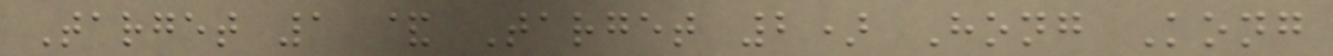Target 1 & Target 2) Hong Kong
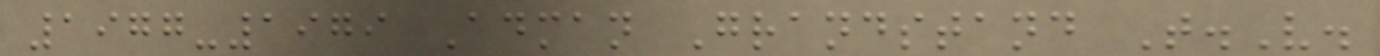1977-1979 Adman Grandstand T.V.
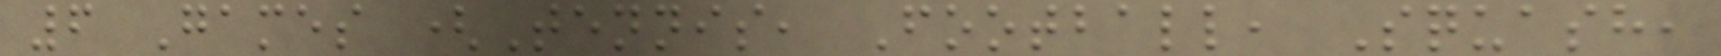6 Games (Tennis, Football, Squash,
